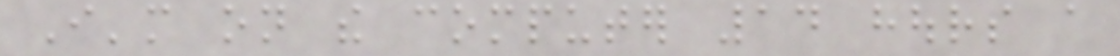I'm on the computer 14 hours a
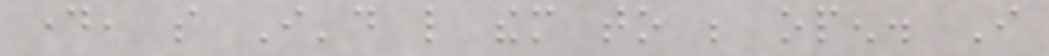day, so I'd like them to be open. I
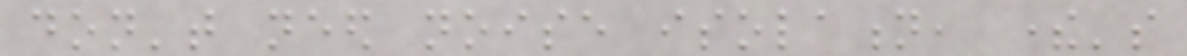don't need noise isolation, there's
